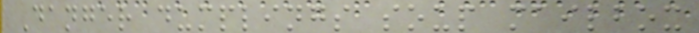Danger dumplings soup mailbox
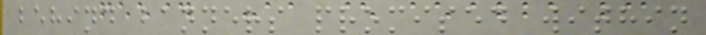behind banners promised within
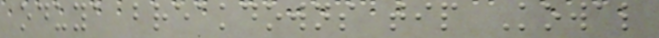oduya breakdowns tip Kowal
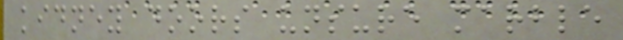kidney doors unsure marble
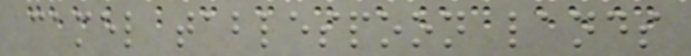camel tablespoon lands
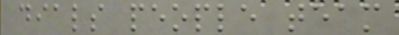dials people team
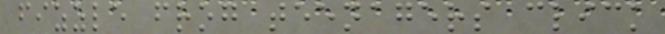fizzle frog teenagers click
